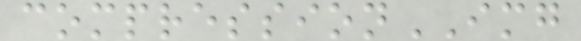compressionIMG
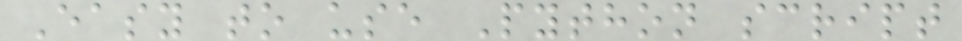Easy to use Python script
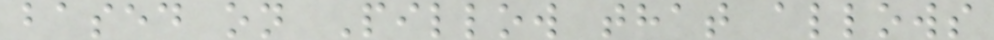based on Pillow that allows
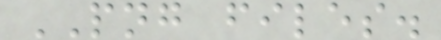PNG files.
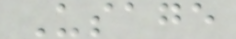Usage
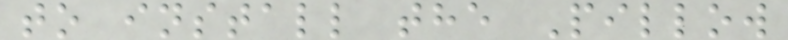to install the Pillow
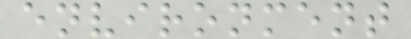environment
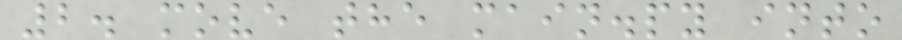2. move the main.py into
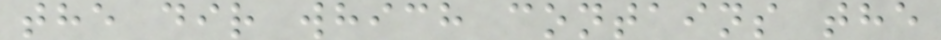the dir which contains the
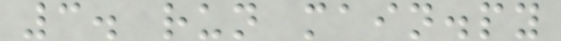3. run main.py
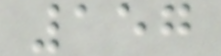157
